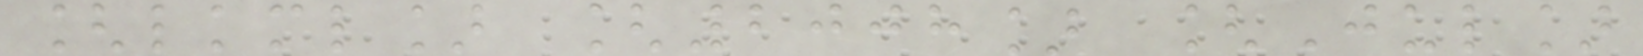[lkml] [2008] [Jul]
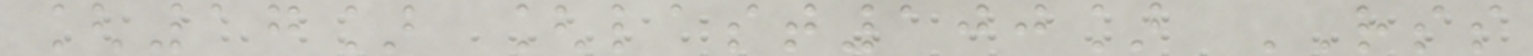[17] [last100] RSS
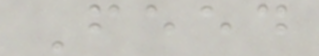Feed
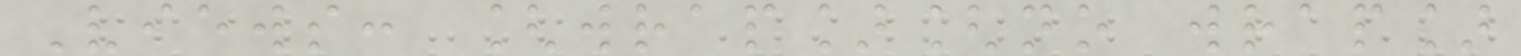Views: [wrap][no wrap]
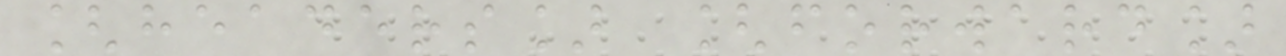[headers] [forward]
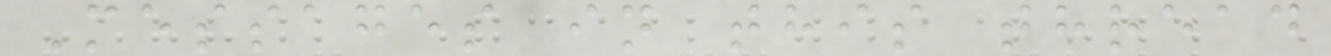Messages in this thread
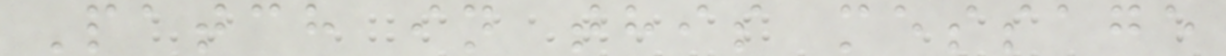Patch in this message
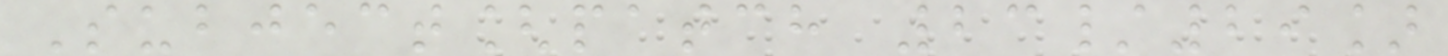Subject[patch 23/29]
